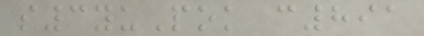s3yuPok c891
